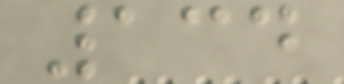134
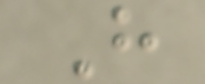H
